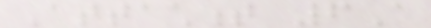Attachment 6A
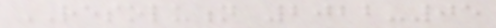RESOLUTION 2022-05
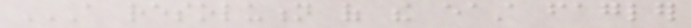A RESOLUTION OF THE EAST FAGLER
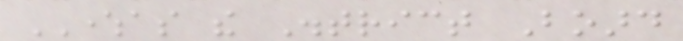WHEREAS the District Board
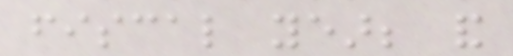fiscal year; and
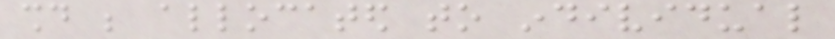should be allocated to individual
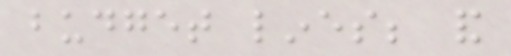budget lines; and
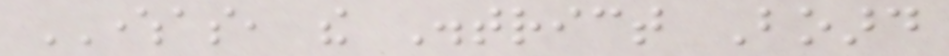WHEREAS, the District Board
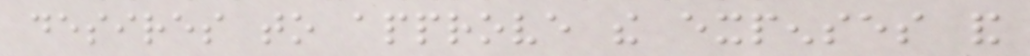desires to approve the expenses and
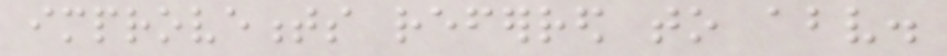improvements referred to above.
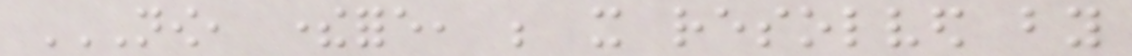NOW, THEREFORE, BE IT RESOLVED BY
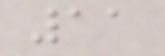11
